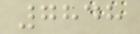7848
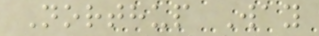Northup Way
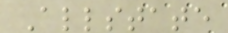Allstate
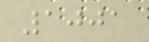1001
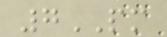7PM
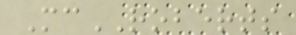McROBERTS
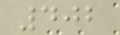402
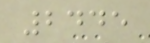2445
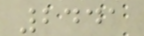2441
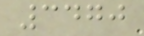3470
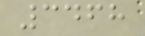3468
